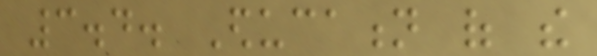3.4. Education of the
